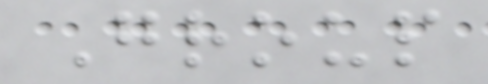Group
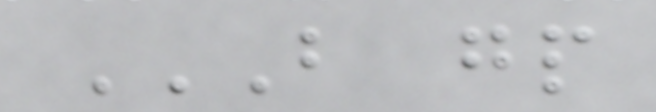B GP
